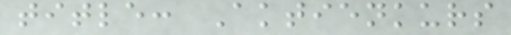title: Aktienkurs
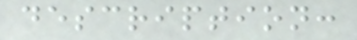description:
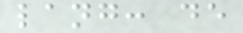lang: de
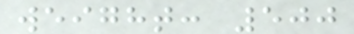weight: 500
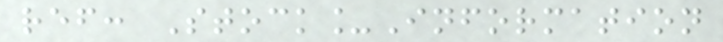ref: Stock_Information
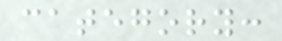category:
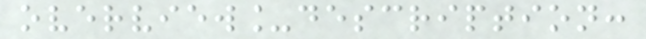overview_description:
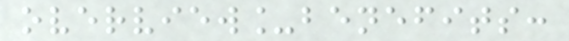overview_benefits:
